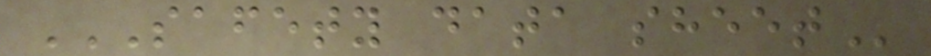SAFETY DATA SHEET
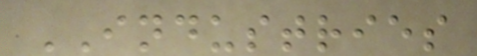INDUSTRIES
